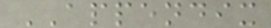APPENDIX
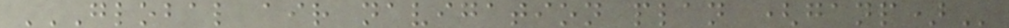GLOBAL AIR NAVIGATION PLAN (GANP)
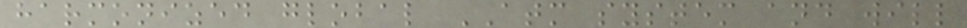harmonized global ATM system and will
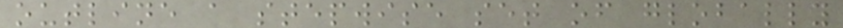outline a stepwise set of globally
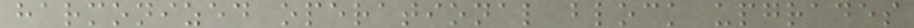harmonized operational block upgrades
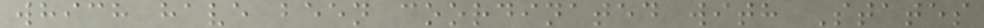which have been coordinated with States
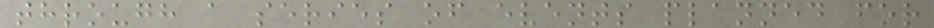through a series of events planned for
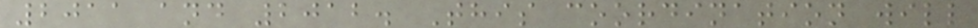2011 and 2012. This coordination will
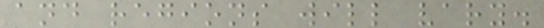and regions will vary.
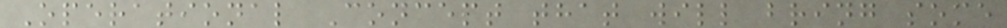Operational Concept that will bring some
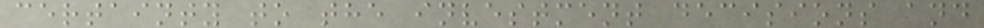certainty to the investment decisions and
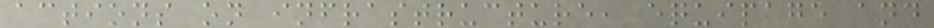actions on infrastructure, equipage and
